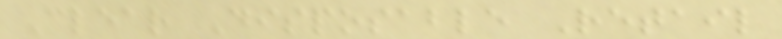Clear Disposable Retail
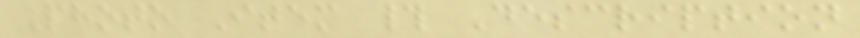Photo Item # Description
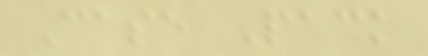Case Pack
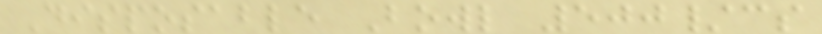Disposable Bowl 500/cs
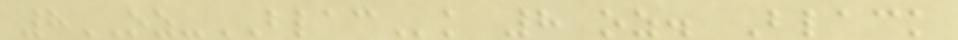8OZ-BLACk 8 oz. Black
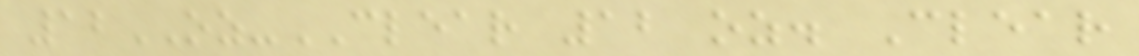12OZ-CLEAR 12 oz. Clear
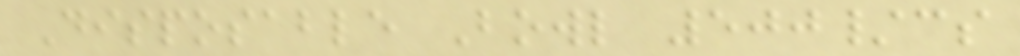Disposable Bowl 500/cs
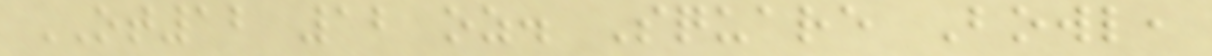OT12 12 oz. Square Bowl,
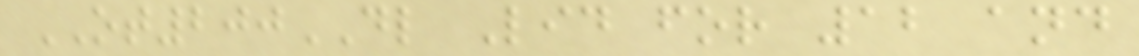OT200DL Lid for 12 and
